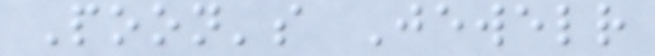Poon's Jewelr
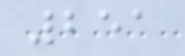251
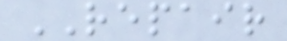REPAIR
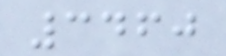3460
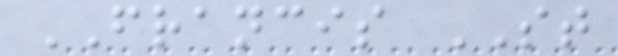FRANCIS ST
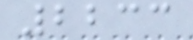2233
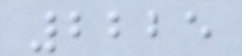2225
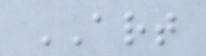ART
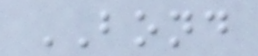BOND
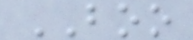BOO
